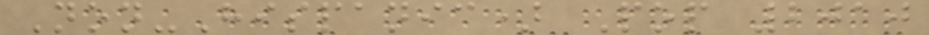Non-Hispanic) Pop 2010
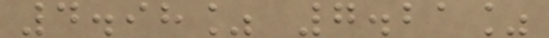4.98% 7.21%
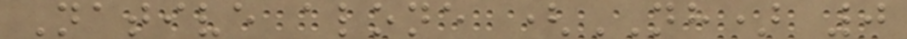Native alone (NH) 0
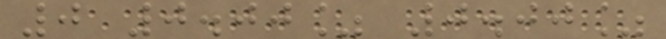0 0.00% 0.00%
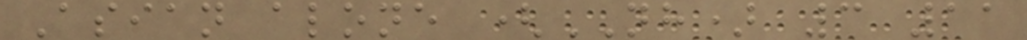Asian alone (NH) 3 11
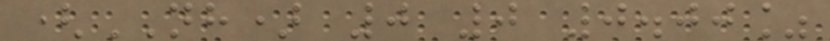(NH) 0 0 0.00%
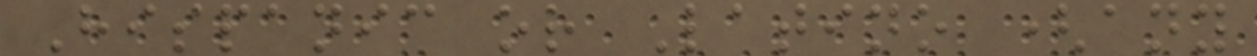Hispanic or Latino (any
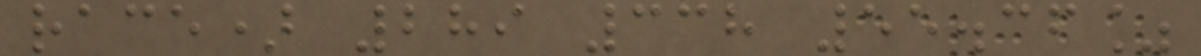race) 289 338 55.36%
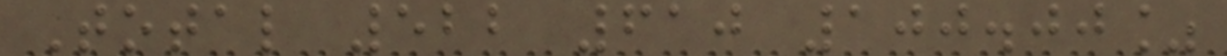Total 522 610 100.00%
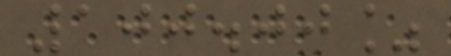100.00%
